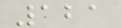121
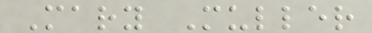Mary Muller
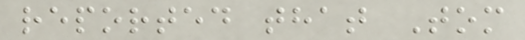reported that Tom
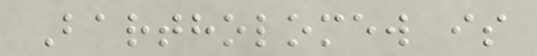Bartholomew is
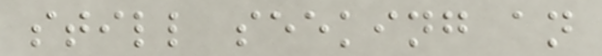still seeking an
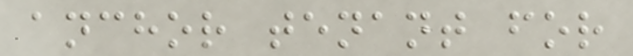anchor tenant for
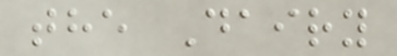the Dairy
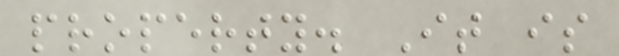property. It is
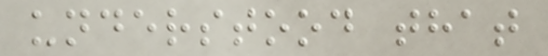understood that
